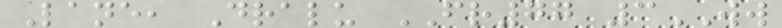Lane, Dralu FR77 3WW
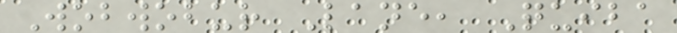Wobwobur Lane, Quiba
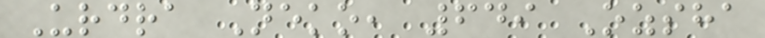Urdra Neko, 649 Ozsha
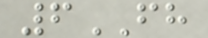6FH
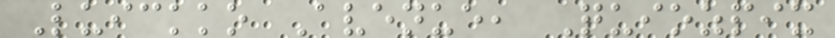Luickko Avenue, Quiozpix
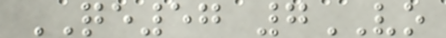QE57 7VO
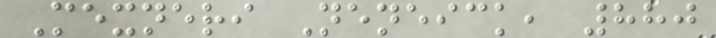Mexneri Neneick, 880
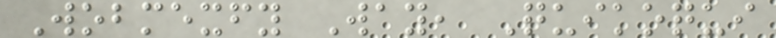Wobmexfy Way, Quikoqui
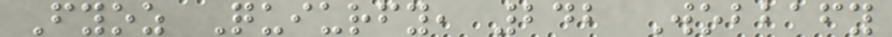Fyoz Quiurfy, 242 Wobbafy
